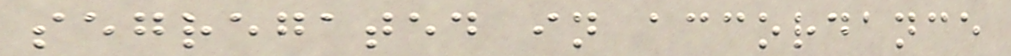segregated in accordance
